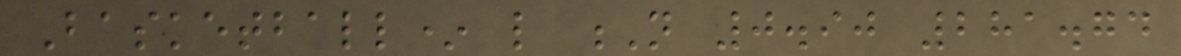Basketball* like N 0.90 281.74
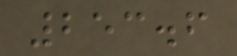253.6
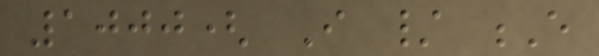1000( I / E
